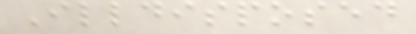Illdisposed
